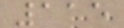115
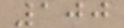100
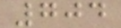704
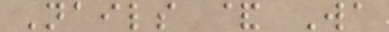Nails & Wa
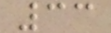33
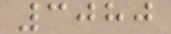3080
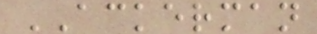ACKERMAN
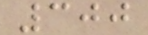300
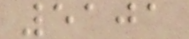5101
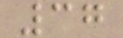37
